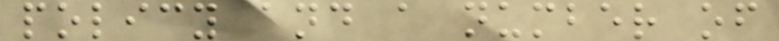policy and a number of
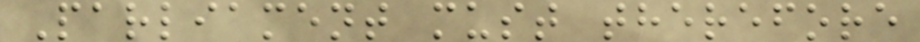Parliament must therefore
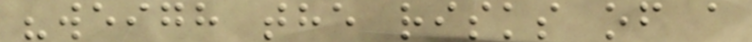"weigh the risks of a
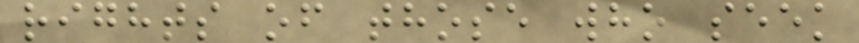rights of those who seek
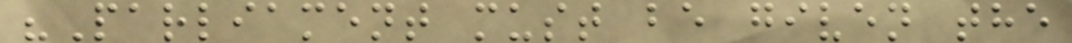"Parliament must be given the
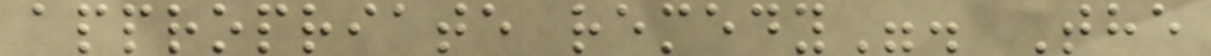appropriate remedy". The
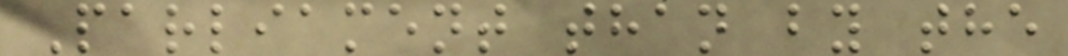Parliament than by the
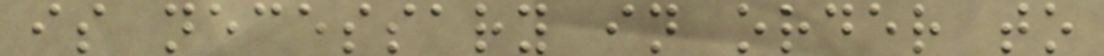is necessary in order to
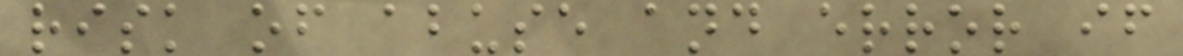risk of abuse and error if
